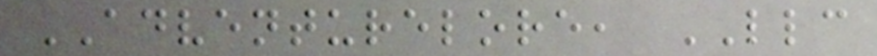ADVENTURELORE, LLC
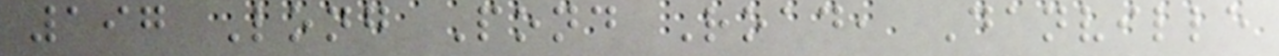197 Long Pond Road, Danville
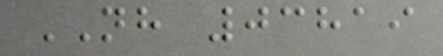NH 03819
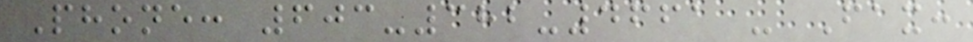Phone: 603-382-4661 - Fax:
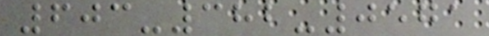603-382-0571
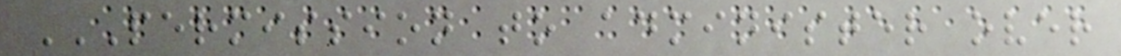PERMISSION TO ADMINISTER OVER
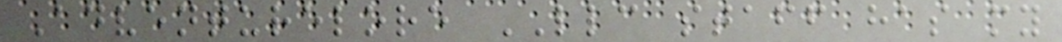Adventurelore LLC staff has my
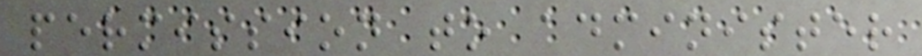permission to administer
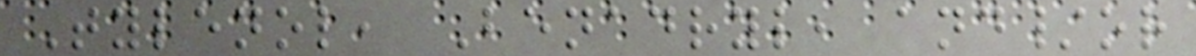Tylenol, Benadryl, and/or
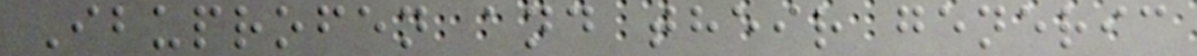Ibuprofen and their generic
